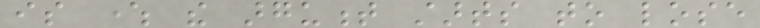is where the argument starts to lose
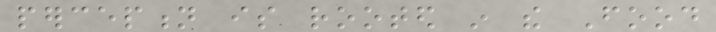perception is rooted in the Food
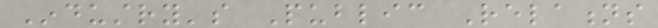Industry's Public Relations
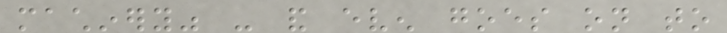machinery" - and even goes on to
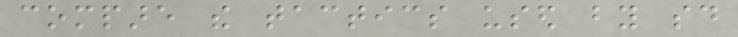compare the tactics used by said
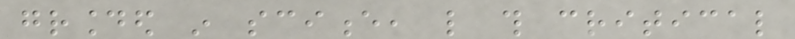grounded in science, like this critical
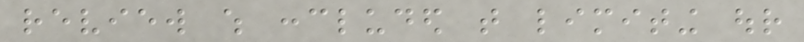review which concluded that limiting our
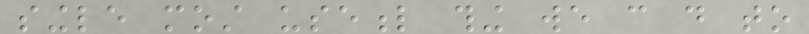single most useful thing we can do to
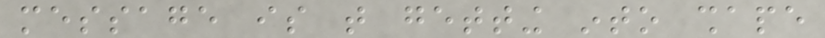message is that getting into shape
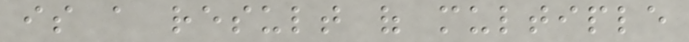is a result of multiple
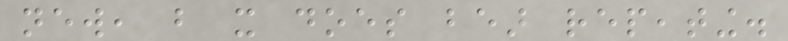new, but it does bear repeating.
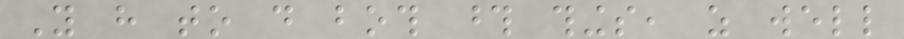You have to do both those things, as well
